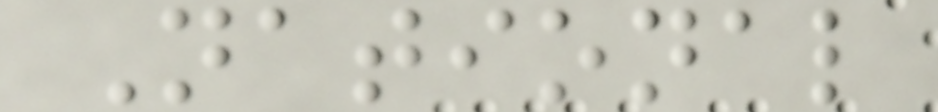National
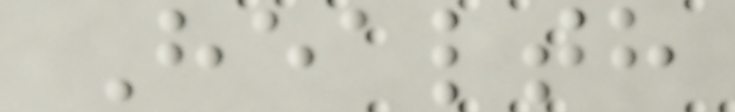Health
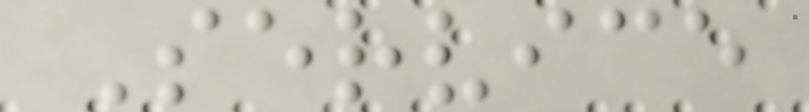Service
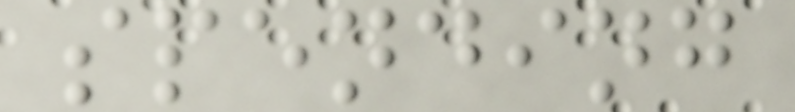spending
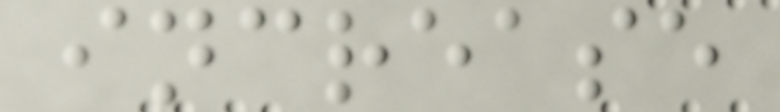increase
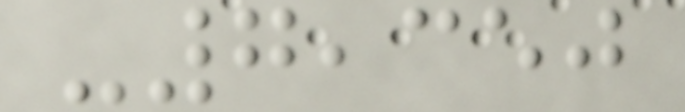-7,350
